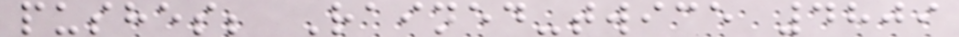pushes; Rained-twice 4809
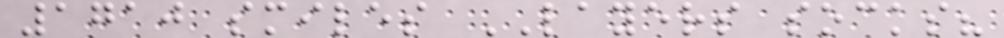1710 smiles LAYERS socks?
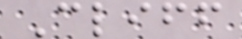Cliff
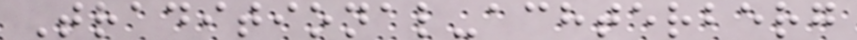Traditional-achterberg
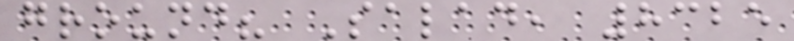ground? Salad, 8325
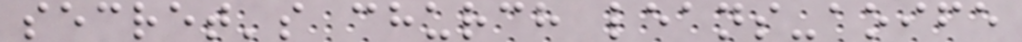secret's church leans-aoife
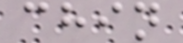chin
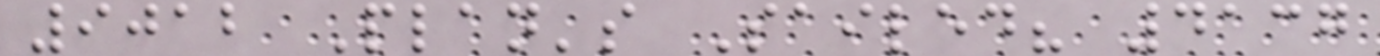9012 Plan's Sailed? 4137
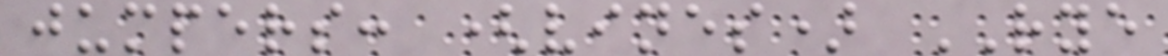jumpers: (vines) RYE
